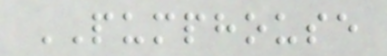PUMPHOUSE
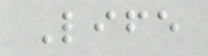Life
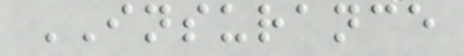INSURANCE
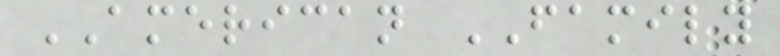AMERICAN FAMILY
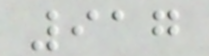917
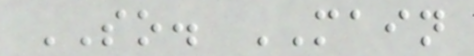SO. MAIN
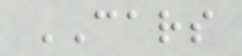CARS
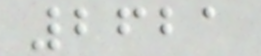2621
